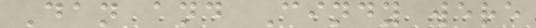Dan and Cindy were
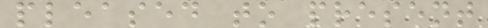pleased to present
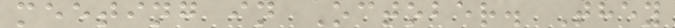meeting in October. They
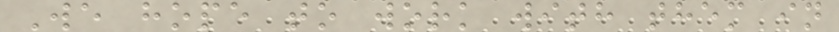We hope to work with them in
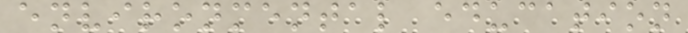environmental education
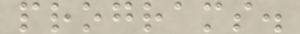programs.
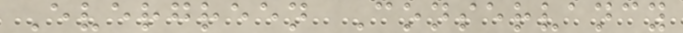Evergreen Conservancy
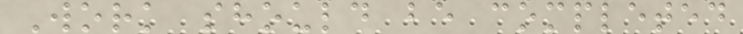Work should be completed
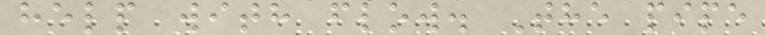help with flow. The pipe
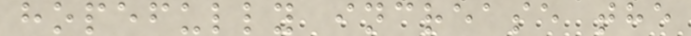hopefully increase the
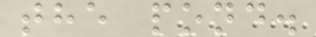the pond.
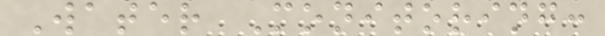Water Monitoring:
